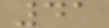41
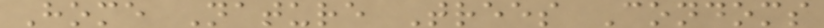Home Nature Trees Condoms
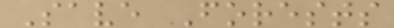Save Forests
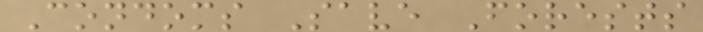Condoms Save Forests
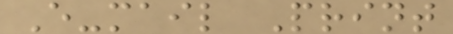E-mail Print
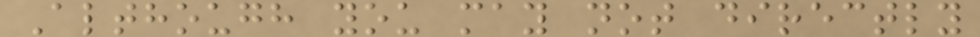Although you may not directly
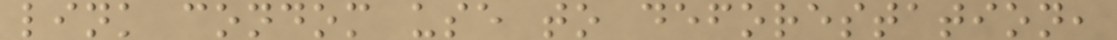link condom use to deforestation,
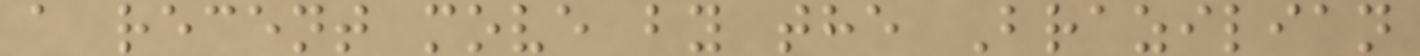a recent move by the Brazilian
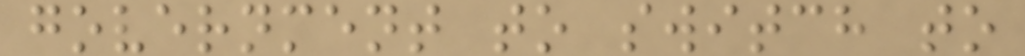government to switch to
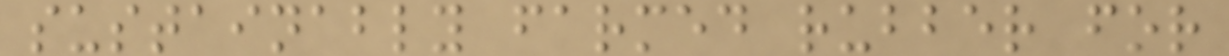sustainably farmed rubber for
